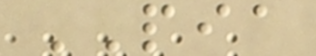PIA
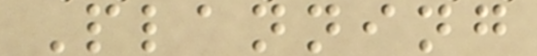Planning
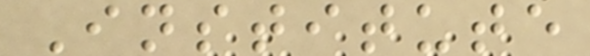Institute
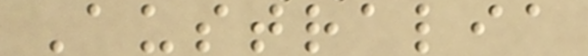Australia
